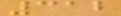312
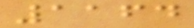1164
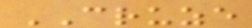CRUZE
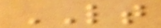LT
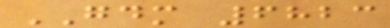GDM 6823
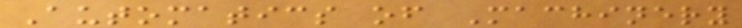Automatics of Machinery
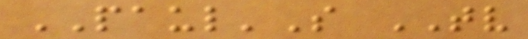PAUL'S TV
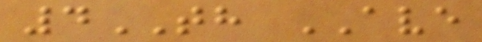4TH AVE
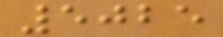5025
